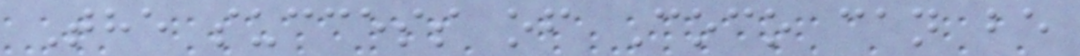The success of Coco can be
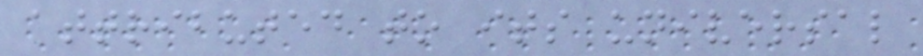attributed to its universal
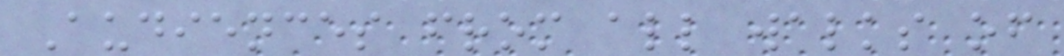Audiences from all walks of
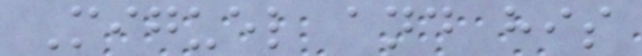Miguel and his
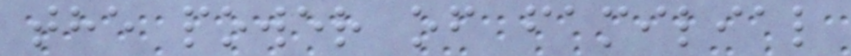the power of familial
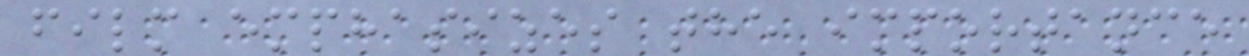film emphasizes the importance
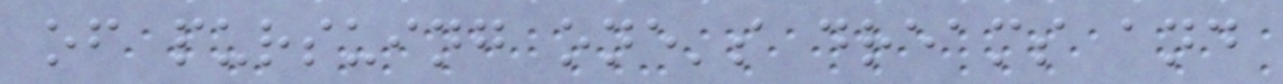of pursuing one's dreams and
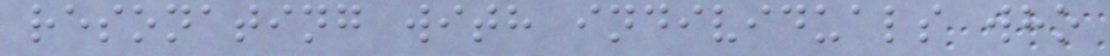resonating with individuals who
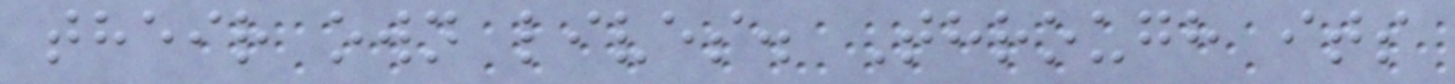their own lives. Through its
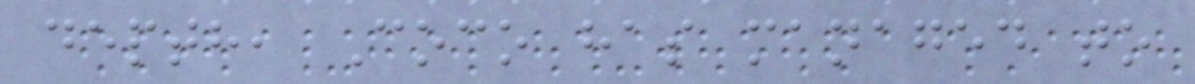depth, Coco has managed to
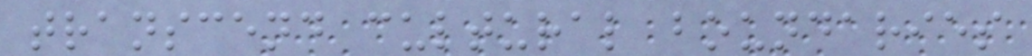transcend cultural boundaries
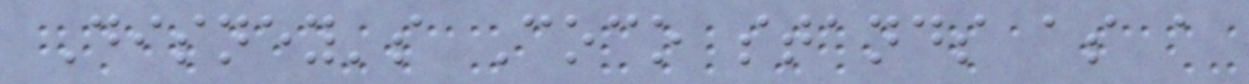Disney's Coco stands as a
